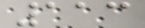113
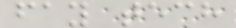fay tech
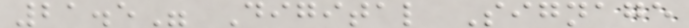21.5" Digital Signage
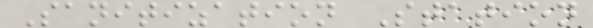Sanitization Station
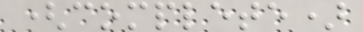(complete)
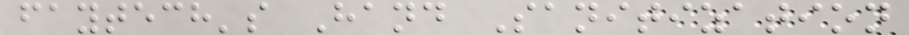faytech's Hand Sanitization
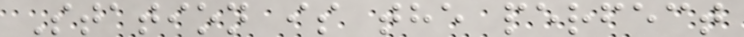Station is the perfect
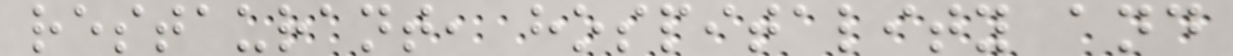restaurant, hospitality and
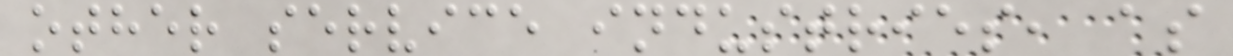other service industries, as
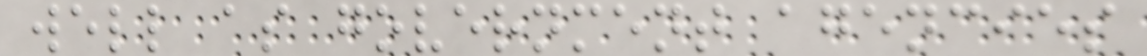well as government agencies
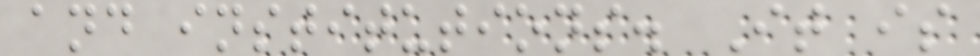and institutions. It is
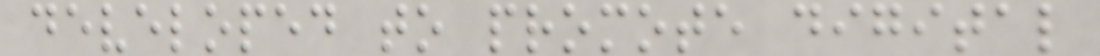developed to promote digital
